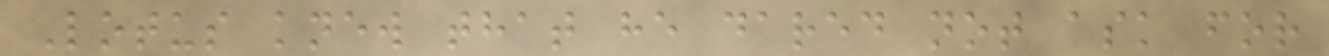Lotus knew that he dared not ask for
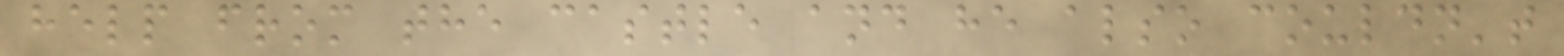help from the castle and he also couldn't
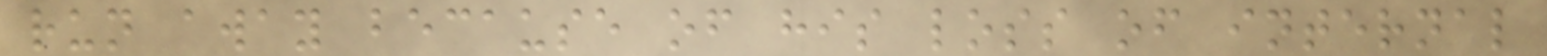run away because of his loss of internal
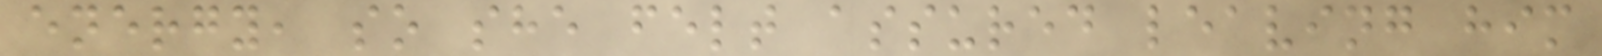energy, so she felt assured leaving him
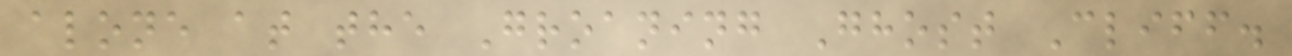alone at the Groaning Ghost Cliff.
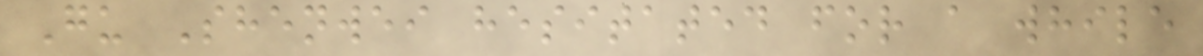Gu Shenwei hesitated for a while
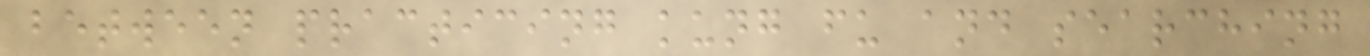between practicing kung fu and searching
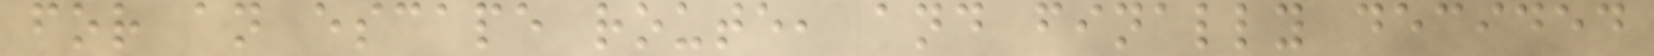for an escape route, and finally decided
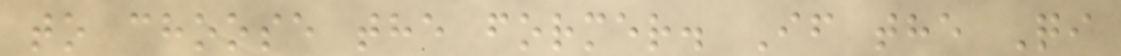to choose the former. If the Qi
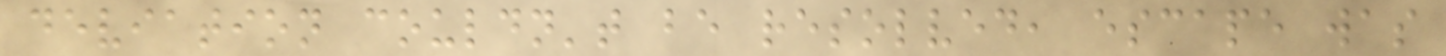deviation couldn't be resolved, escape was
